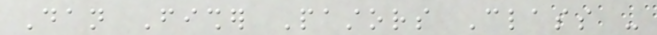Dan Fisher Pastors Class -
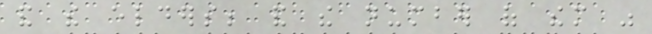and the elders; and the number of them was
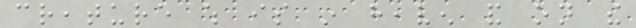creature which is in heaven and on the
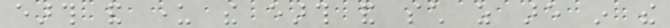earth and under the earth and such as are in the
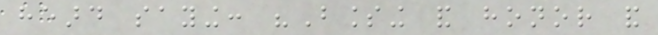heard saying: "Blessing and honor and
